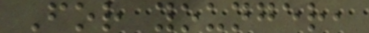For younger,
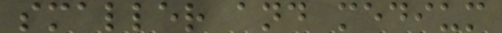smaller and medium
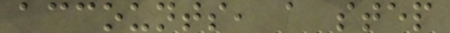accounts, a step
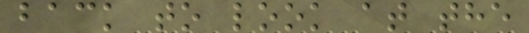back to look at the
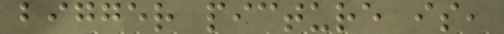bigger picture is,
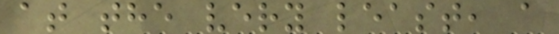at the very least, a
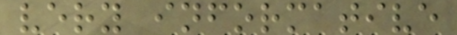very informative
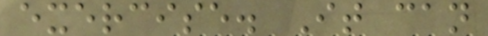exercise. It can
